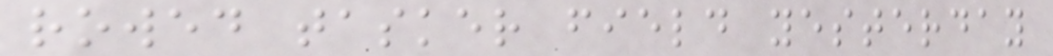rowed tasker field yesterday
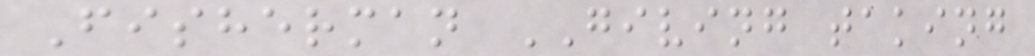Fisherman GIVING taking
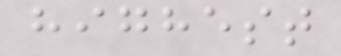highest
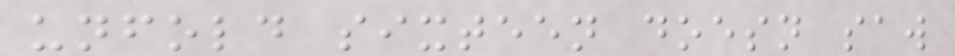unfold sixteen doesn saw
